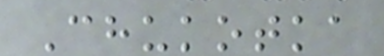Chukotka
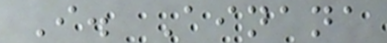I. Ainana
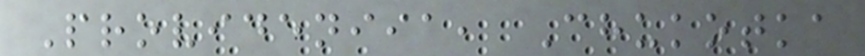Provideniia, Chukotka
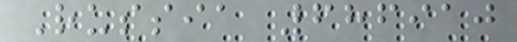Russia 686910
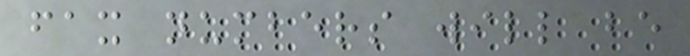fax numbers will be
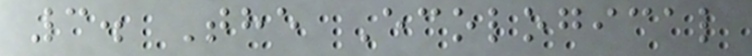3. The Ecological
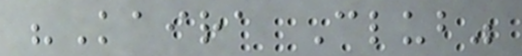"Kaira Club"
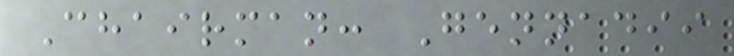Chairman: Gennadii
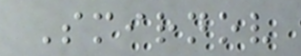Smirnov
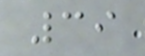39
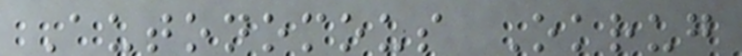Autonomous Okrug
